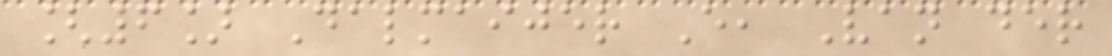[6] Dalmaijer E, Van der
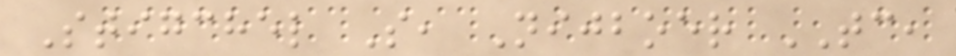Stigchel S, Nijboer TC,
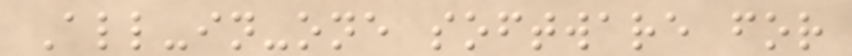All-in-one software for
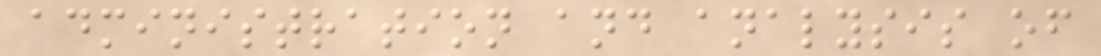administration and analysis of
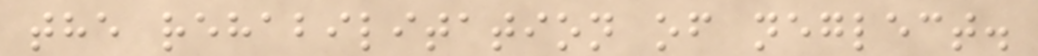the rehabilitation of neglect.
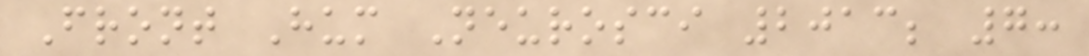Front Hum Neurosci 2013; 7:
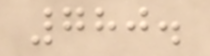780.
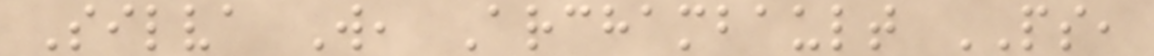Silva W, Archambault PS,
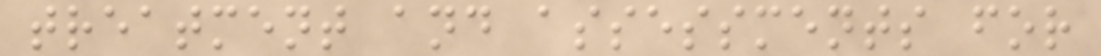treatment and assessments for
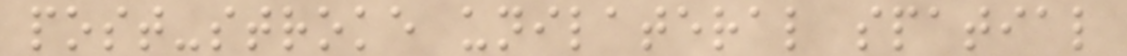post-stroke unilateral spatial
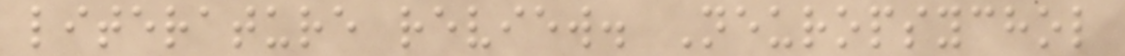literature review. Neuropsychol
